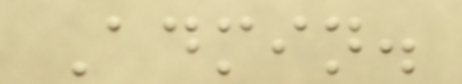Admin.
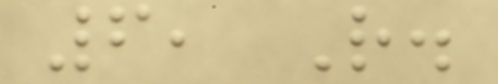6, R.
